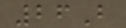26B
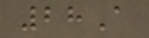28A
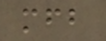mfb
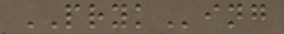PRYKing
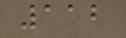112
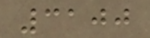3100
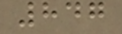847
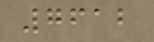7612
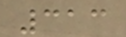313
